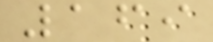169
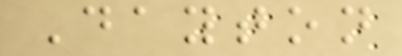Dayton
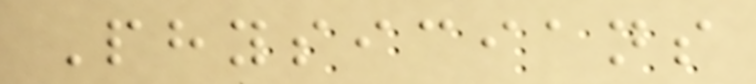Physicians
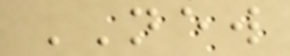NEW
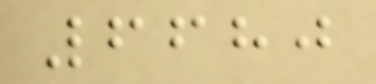6680
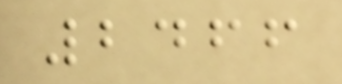2466
